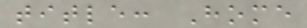title: Home
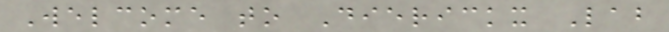Welcome to Dierickx Lab
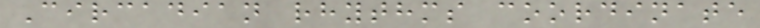Circadian rhythms coordinate
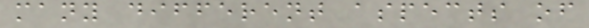many different aspects of
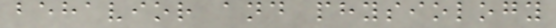behavior and physiology
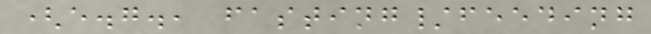(e.g., fasting/feeding
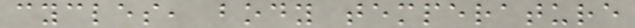cycles, body temperature
